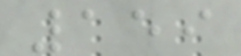159
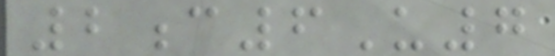2c6U7
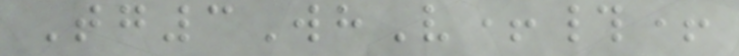Tg3WhV+#+
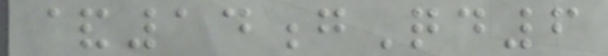&14gQd6
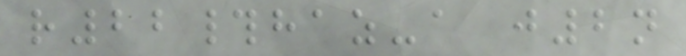r22#haz-a j2n
